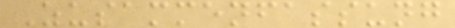Zusammenfassung
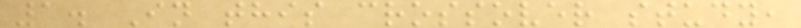1. In this crossover study,
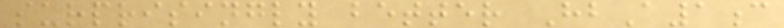surprisingly better HbA1c
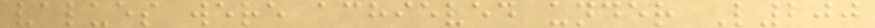values were achieved under L200
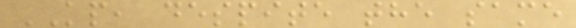KP, despite the same
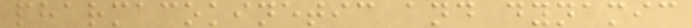pharmacokinetic and dynamic
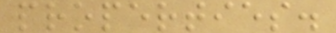properties.
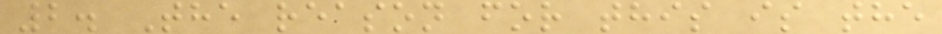2. The reason for this is the
